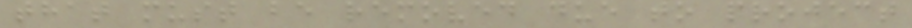that must be removed due to project
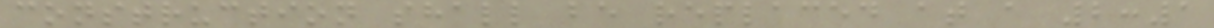construction shall be replaced at a 2:1
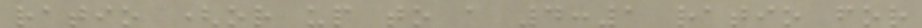ratio (or up to a 4:1 ratio for
